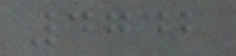4742
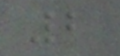2
